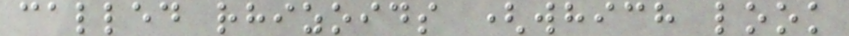called rhizoids (which look
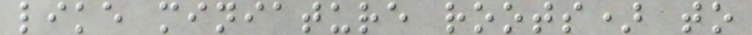like miniature roots) to
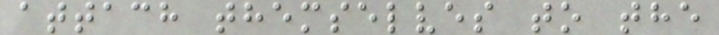attach themselves to the
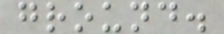ground.
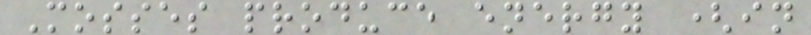Mosses produce energy (in
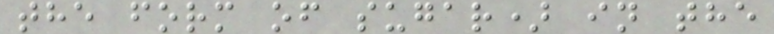the form of sugar) in the
